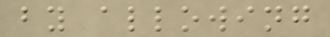by allowing
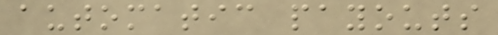automatic payouts
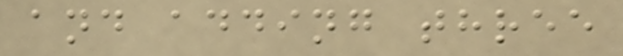and adding three
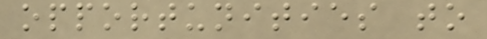opportunities to
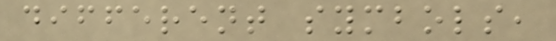different symbols,
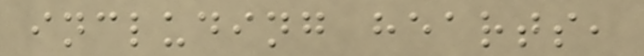including hearts,
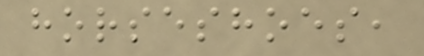horseshoes,
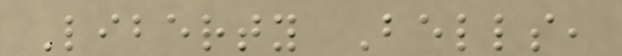Liberty Bells,
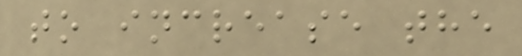to increase the
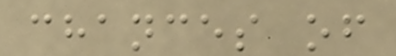chances of
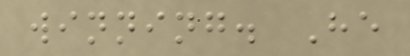winning. He
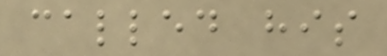called his
